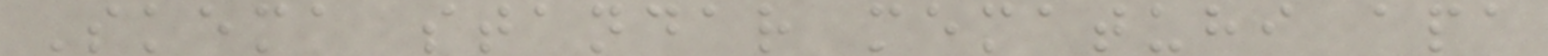Skema standar mematuhi apa
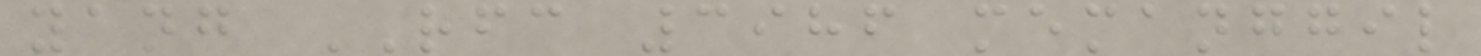yang RFC 3986 memanggil
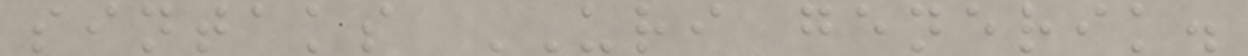sintaks URI generik.
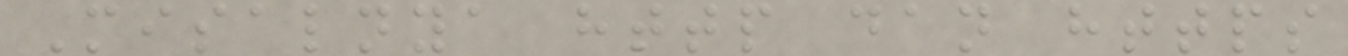Misalnya http dan https
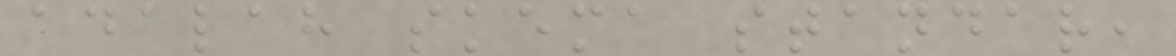adalah skema standar,
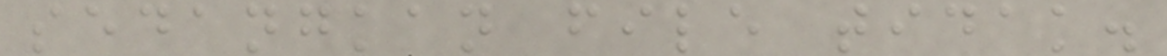sedangkan file tidak.
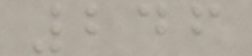246
